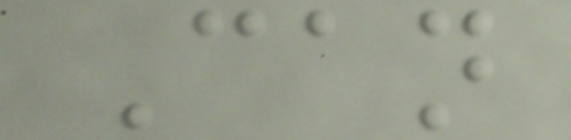Can
